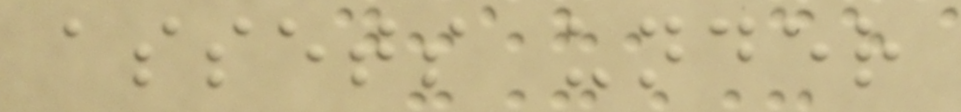assets under
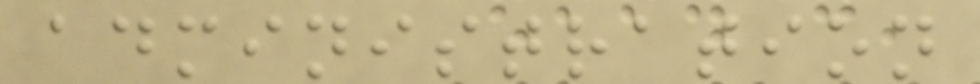administration
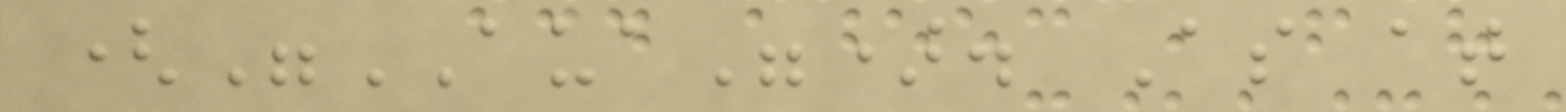("AUA"). As at
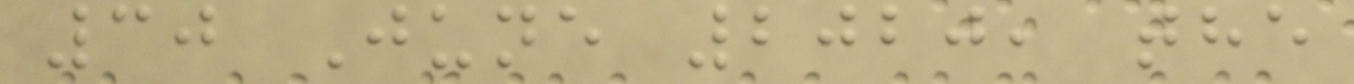30 June 2020, the
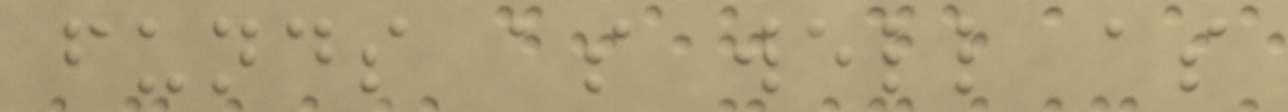funds as well as
